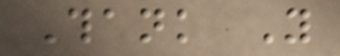Thank You
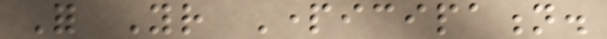For Your Participation.
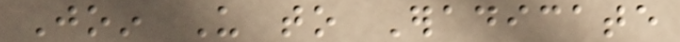Join Us to Eradicate
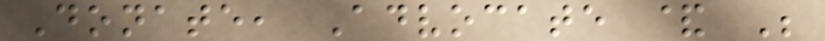Donate, Advocate & Be
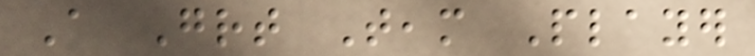A Great Team Player
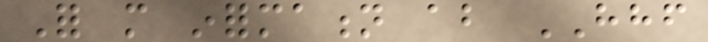For more information about HHF
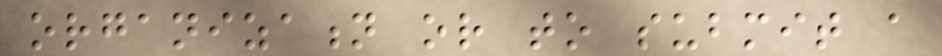organization or to submit a
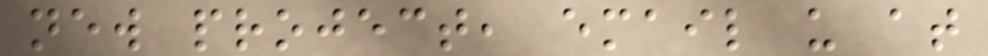new project, email us at
